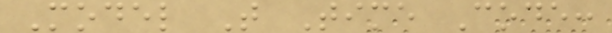Model T Time Code:
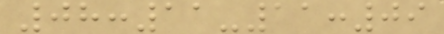08:11-11:09
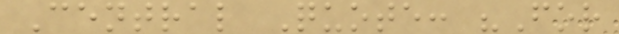Central Quote: "For
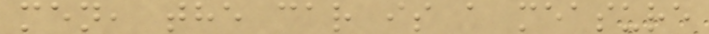men, the car is a measure
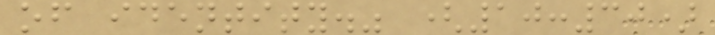of identity." (10:30)
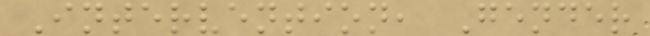Intervention, Gender
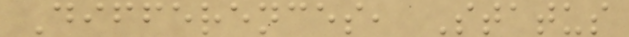Differences, Status
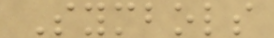Symbols
